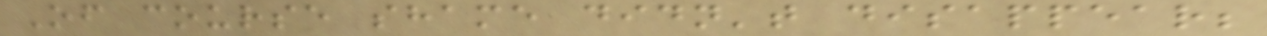Of course shame didn't disappear;
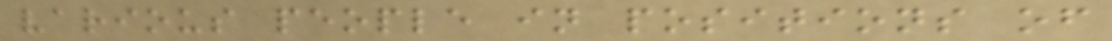various people in positions of
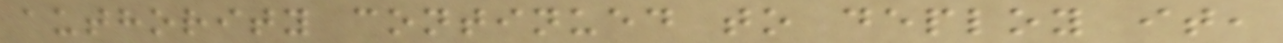authority continued to deploy it,
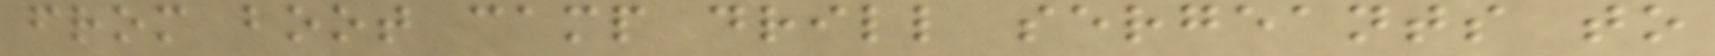from boot camp drill sergeants to
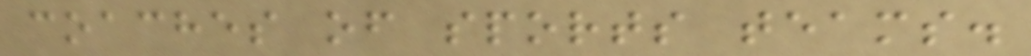coaches of sports teams.
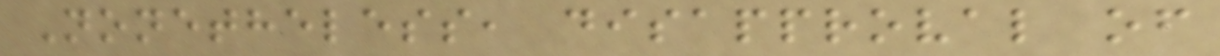Nonetheless, disapproval of
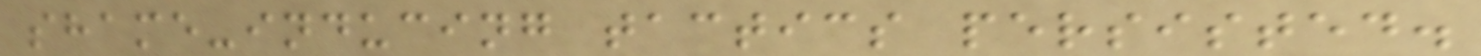shame-inducing tactics persisted.
